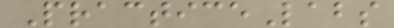PracticeLabs
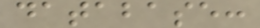database:
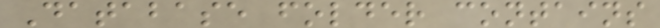Database folder contains
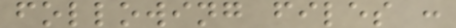following files :
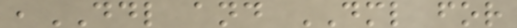,DDL and DML for
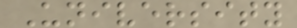University
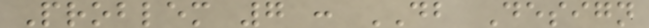Problem 7 : DB Design
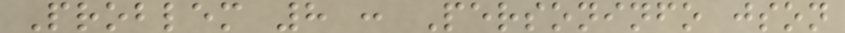Problem 8 : Personinfo json
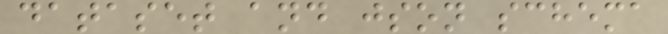dataset and json schema
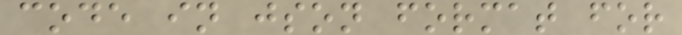code in json format for
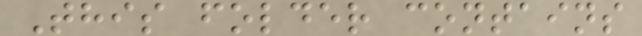This folder contains
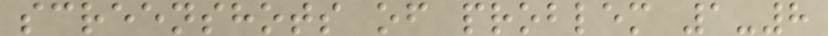screenshots of problem 1-8
